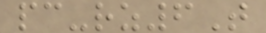pc-rz6T
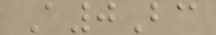A0Bc
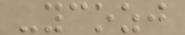-ycozj
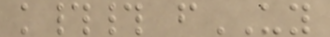k## fUY
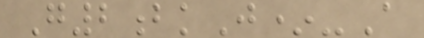G2bkJ*-A
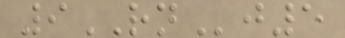9RNj5
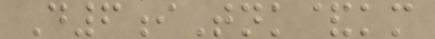D6iTnk&km
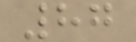87
